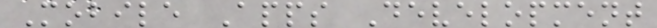Mobile Apps Development
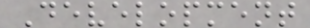Development
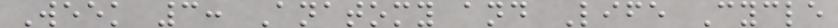Week 3: Anatomy and Life Cycle
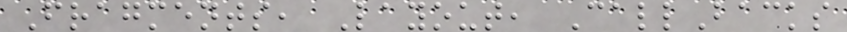Fragments, Layout, CallBacks
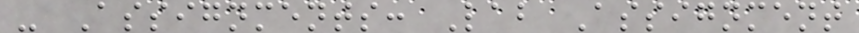- Assignments: Lab Assignment
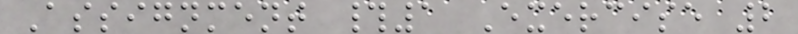Assignment #1 Exercise 2
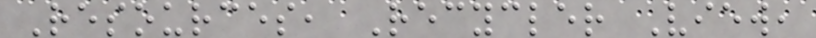Resources, Recycler View,
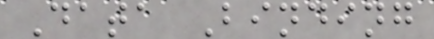Data Binding
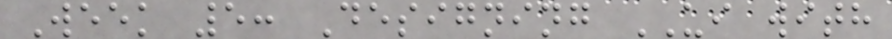Week 5: Designing UI with
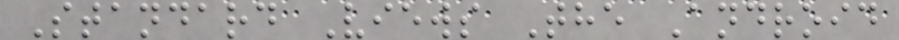Standard Views The Android
